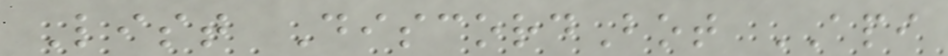List DiscordBot API
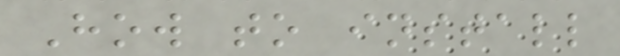How to install
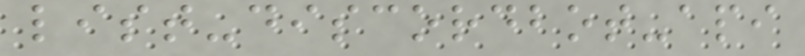list-discordbot-api
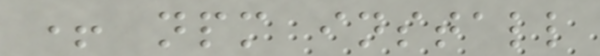+ npm install
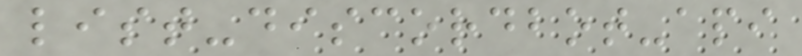list-discordbot-api
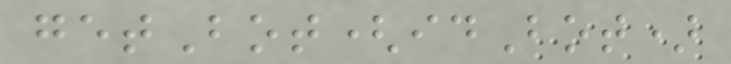getBot(idBot)
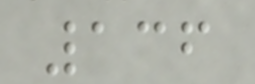136
